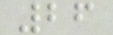26
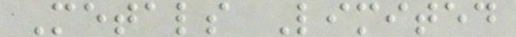Metals Limited
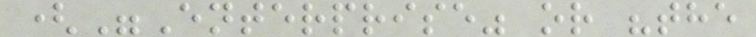("Enterprise" or "the
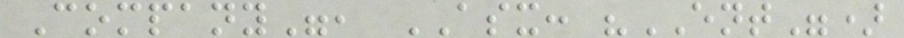Company", ASX: "ENT")
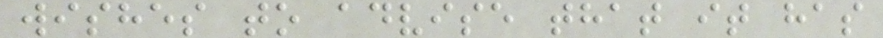wishes to advise that it has
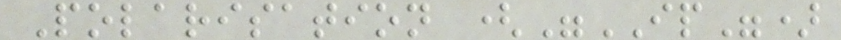Polarisation ("IP")
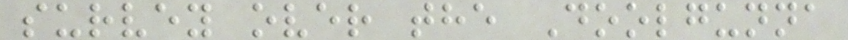survey over the Doolgunna
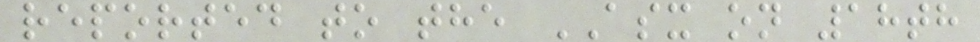reported to the ASX on 18th
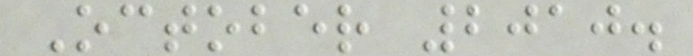October 2010.
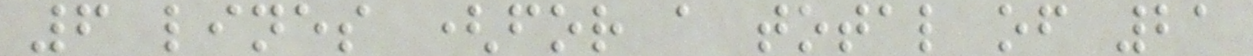6 lines (for a total of 21
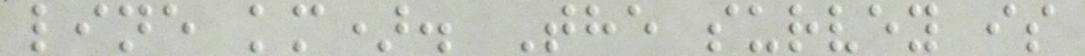line km). The survey is
